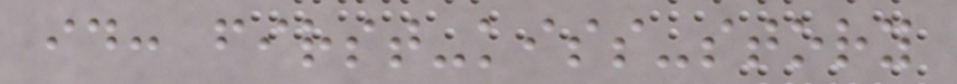id: first-kiss-story
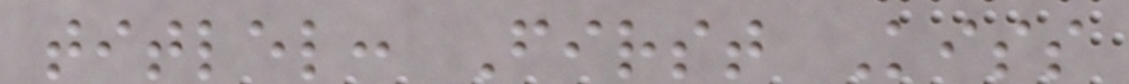titlel: First Kiss
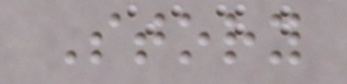Story
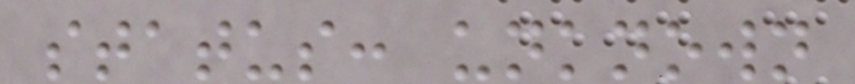status: unknown
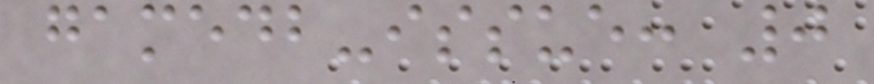gamedb-issue: 0
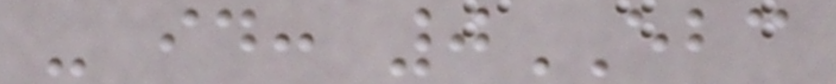- id: 0EBC
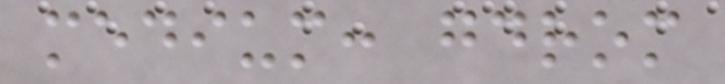medium: gdrom
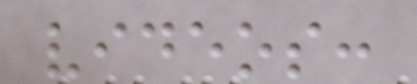videos:
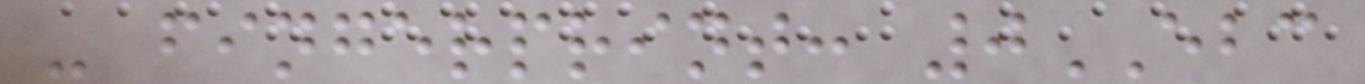- fingerprint: 0EBC
